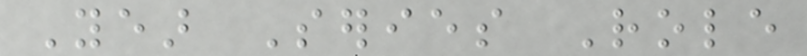Year Series Role
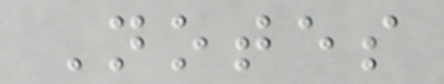Notes
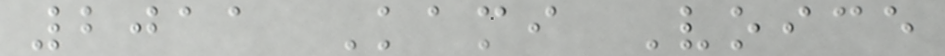2011 Kami Voice
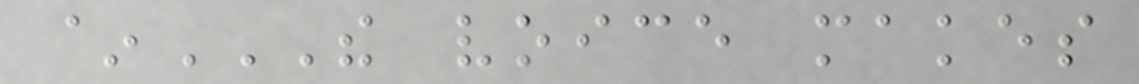~THE VOICE MAKES
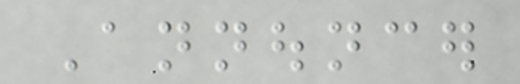Announcer
